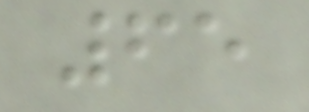65
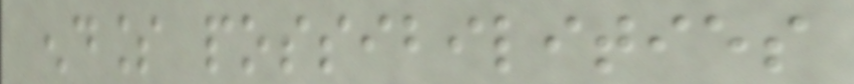endless possibilities
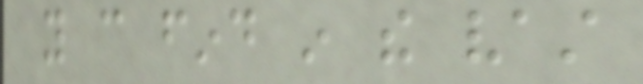you can find in the vast
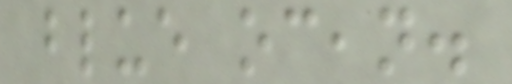blue ocean.
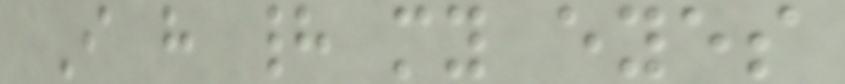I have had my eyes
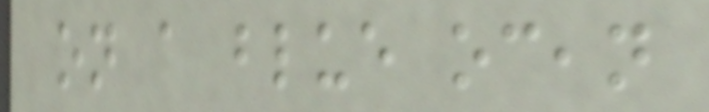on a blue ocean
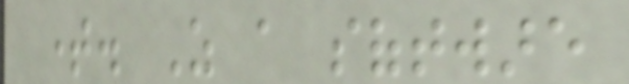time. As a software
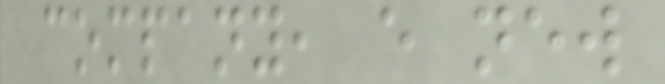company, every new
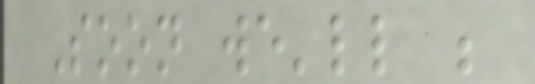Soon we'll be
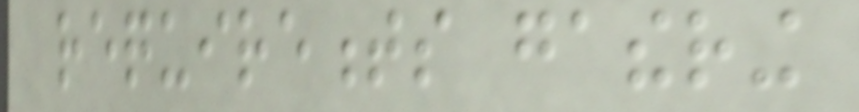requirements gathering
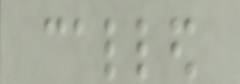called
